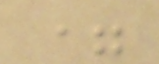=
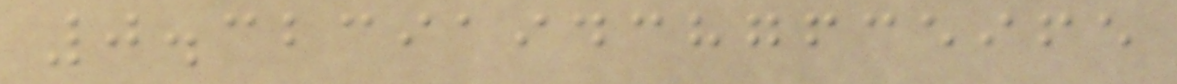0.3239194387635965
